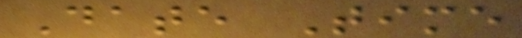Date Time
